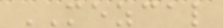MEZCAL
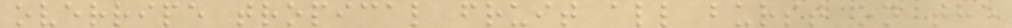overripe tropical fruit all burst on the
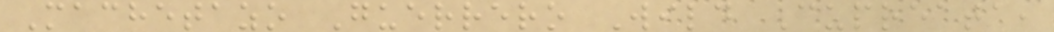Machetazo Guerrero Wild Cupreata,
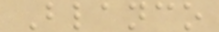Blanco
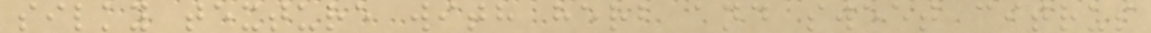silky texture with herb and sweet citrus
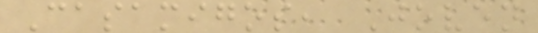Casamigos, Joven
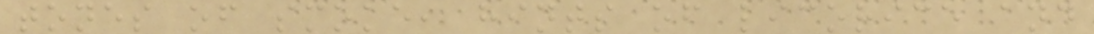tones of smoke, hints of licorice and
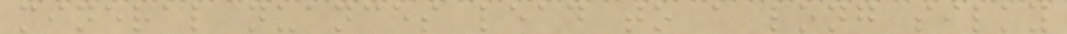mineral nuances lead to a long silky
